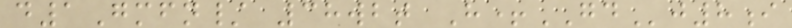d1Gmfn/ 38wbt H+GDj8i
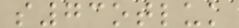s73otluk
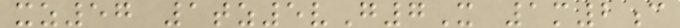xz57 1tz5vG7X 1m2c
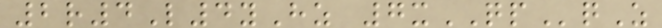2r4L4yHz 7xQPqZ
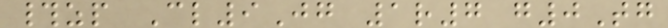#zp Cl9Jg 1r7 g0Tg
